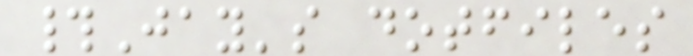#Jay's dotfiles
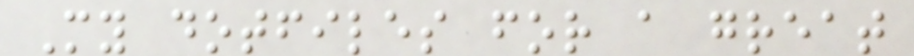My dotfiles for a great
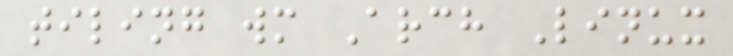tiling wm Arch Linux
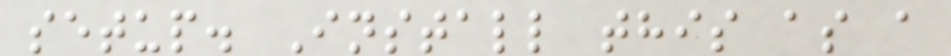setup. Install this as a
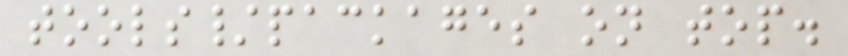tools/packages on top.
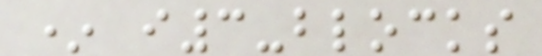* i3-blocks
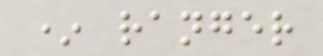* ranger
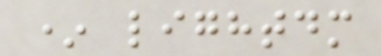* lightdm
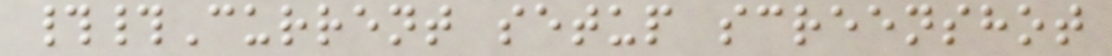##Current setup screenshot
